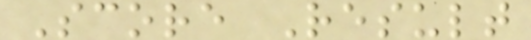Score Result
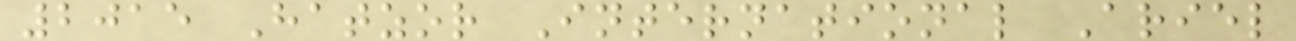2015 Hatzor International Ariel
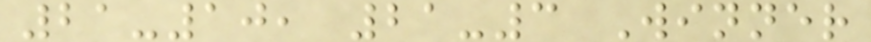21-10, 21-3 Winner
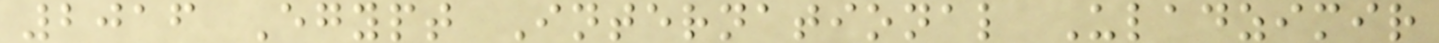2016 Egypt International Uladzimir
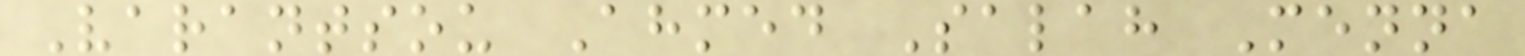Varantsou Ahmed Salah Menna
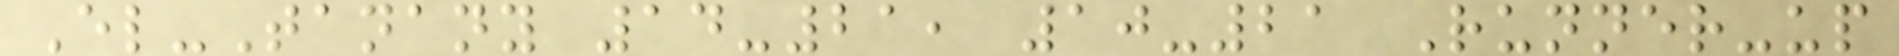El-Tanany 14-21, 10-21 Runner-up
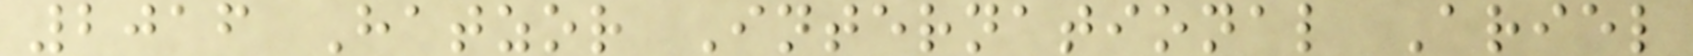2016 Hatzor International Ariel
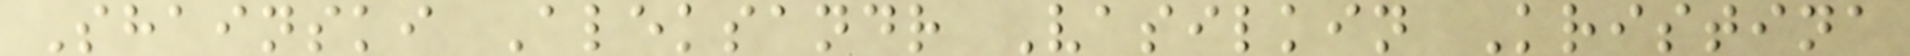Shainski Aleksandr Vasilkin Kristina
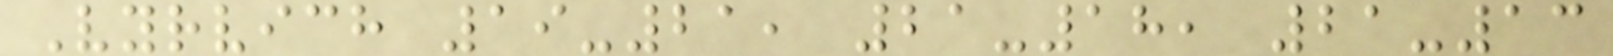Vyrvich 19-21, 21-18, 21-13
